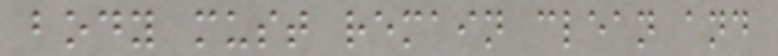body must remain clean and
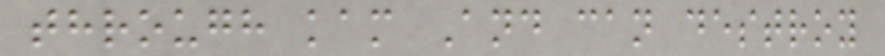through kam And can destroy
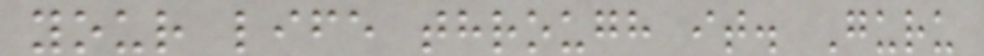your life through it. Guru
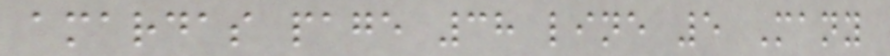amardas page 38 line 5 Many
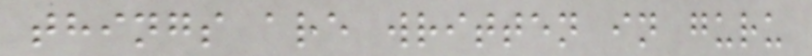things are written in guru
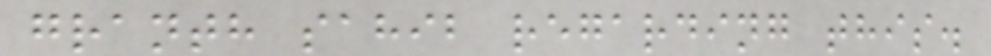granth sahib regarding this.
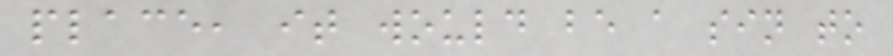place, it would be a sin to
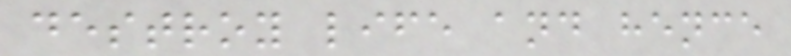destroy life and hence
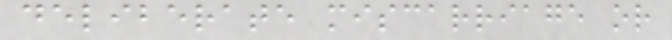deliberate miscarriage or
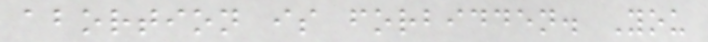abortion is forbidden. You
